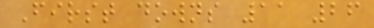First downs 11 26
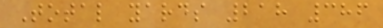Total yards 218 386
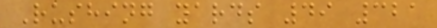Rushing yards 49 321
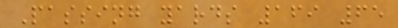Passing yards 169 65
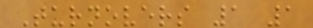Turnovers 1 1
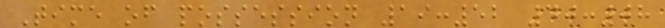Time of possession 19:52 40:08
